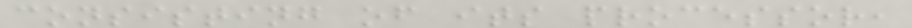consisting of its processor,
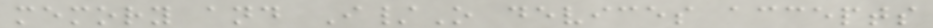memory and I/O devices accepts
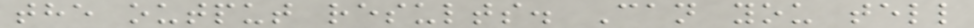the output results. Can you tell
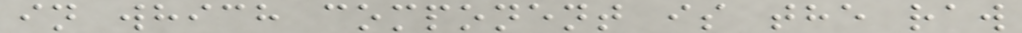in which component is the raw
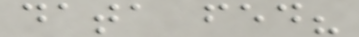data fed?
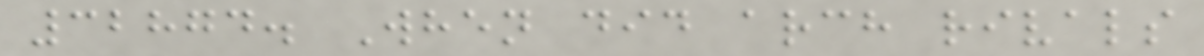32874. When did arch rivals
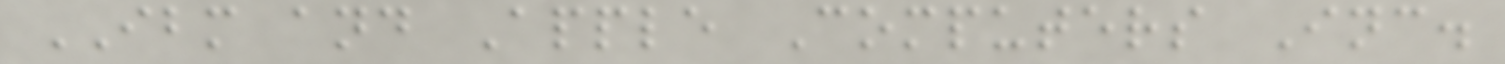IBM and Apple Computers Inc.
